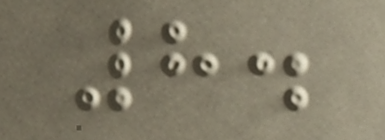8.
